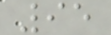95
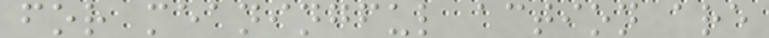for meaningful action are
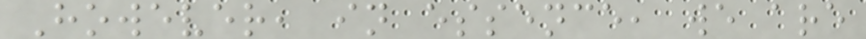However, in essence, we are
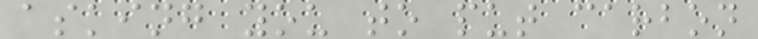asking you to put carbon
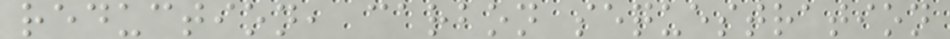reduction, carbon sequestration
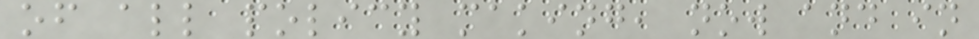of all policy making, now and in
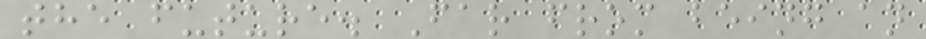the future. Far from being an
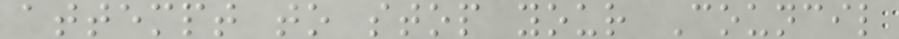attempt to stop your Council
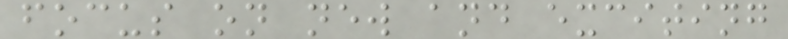focus on new and exciting
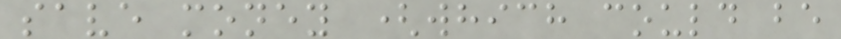save money (which could be
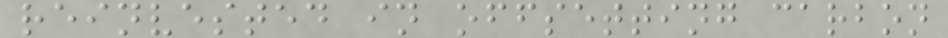reinvested in offsetting carbon
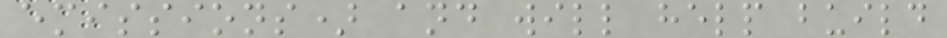emissions) and will help build
